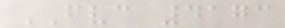FVC 4173
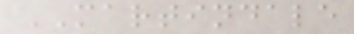MARTINDALE
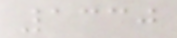1330
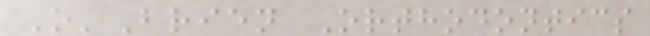O'Brien Orthodontics
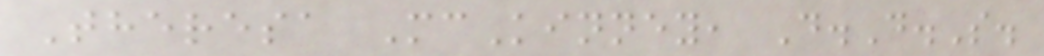Theresa McKinney, D.D.S.
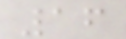16
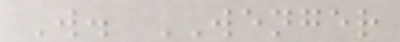W. WENGER
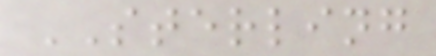STERLING
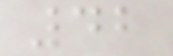42
